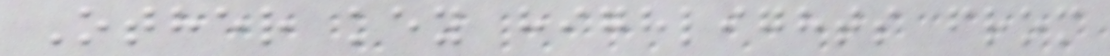Other key highlights from
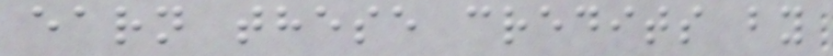earn these credits by
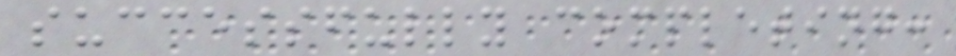successfully completing:
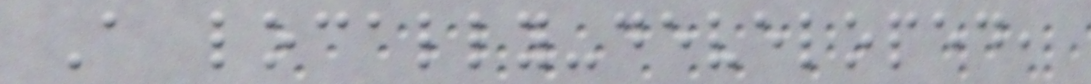A locally-developed,
